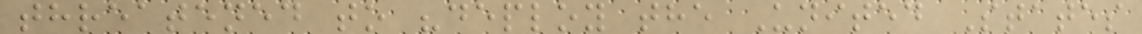threatened to "deploy the United States
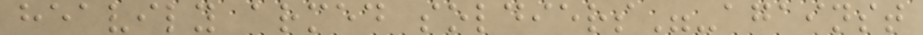heavily armed soldiers"-against
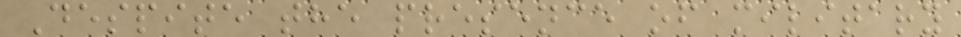Despite the presence of military
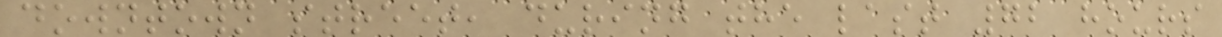downtown street, during the last 72 hours
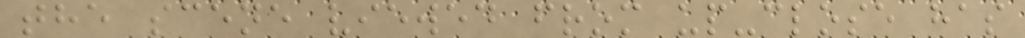the scene viewed from up-close has
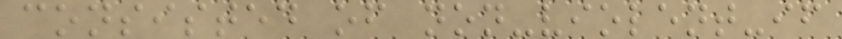consisted of non-violent-if
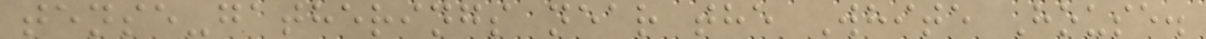tense-gatherings near the White House.
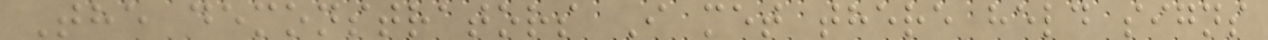The demonstrators I met there held signs
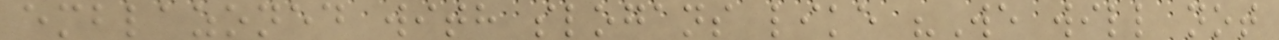emblazoned with slogans like "We will not
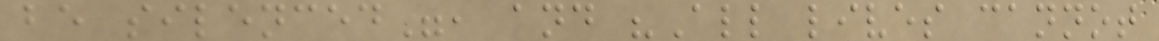be silenced", and "All lives cannot
